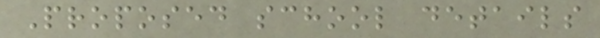Proposed school details
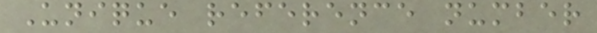Unique reference number
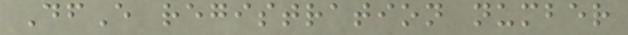DfE registration number
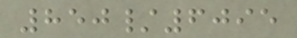850/6095
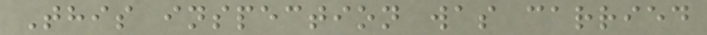This inspection was carried
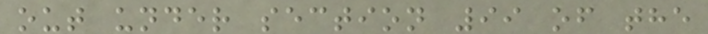out under section 99 of the
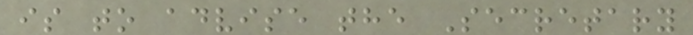is to advise the Secretary
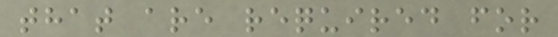that are required for
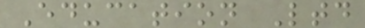Education Ltd
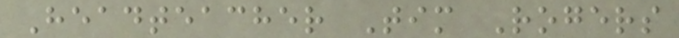Headteacher Tim Rogers
